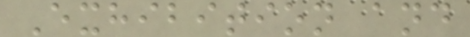Exhibition and
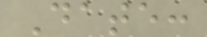Date:
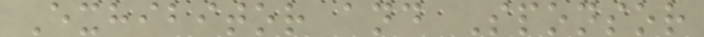Exhibitor and Sponsor
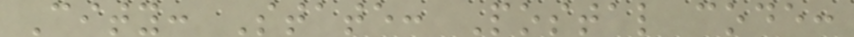City: State: Postal code:
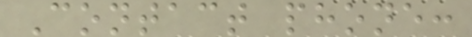Contact phone:
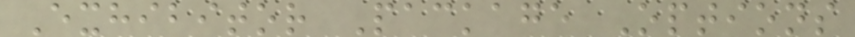Exhibitor Package Options
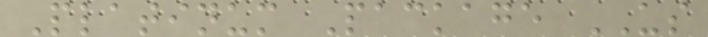Platinum Package US
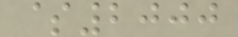$2000
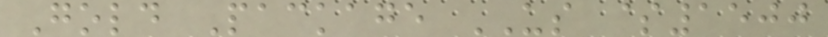Gold Package US $1500
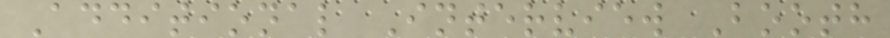Additional Interview Booth
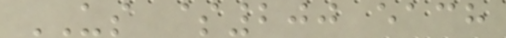US $200 each
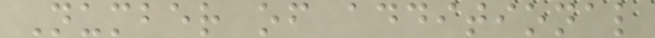Number of additional
